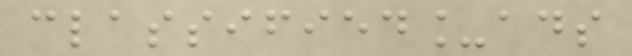classified_ads
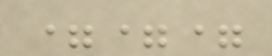===
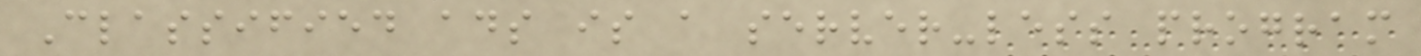Classified ads is a server-less program
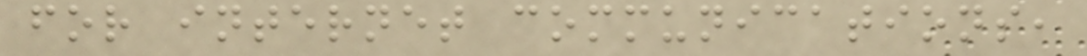for internet communications,
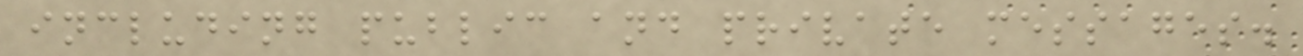including public and private messages.
